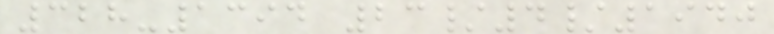328-1394 23/4/1940
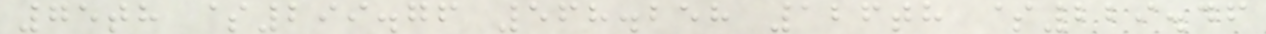75th $299.76 568.258 126th $229.46
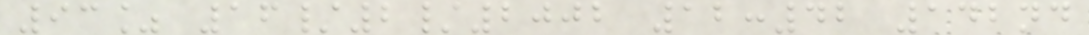93% 16/2/2002 12:42 142nd
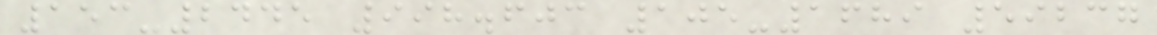153-2445 998.603 105-1689 59237
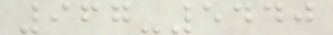967-5440
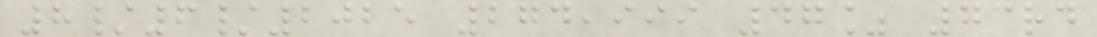8/6/2025 274,999 47% 73rd
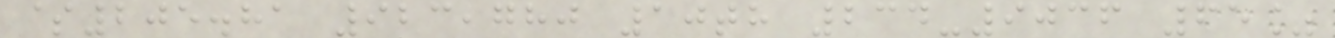$205.81 923,780 10th 234-9036 65%
